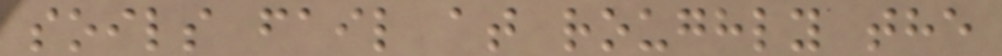soils fail at roughly the
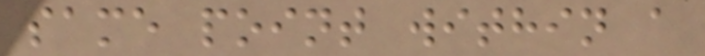same point within a
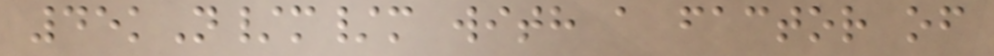45kN/m/m with a factor of
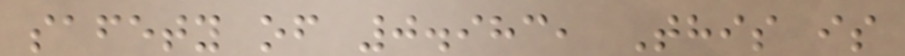safety of 0.983, This is
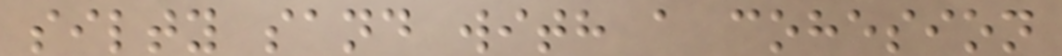silty sand with a cohesion
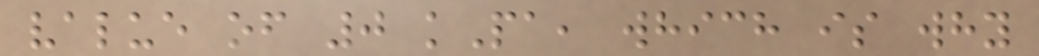value of 0 kPa, which is why
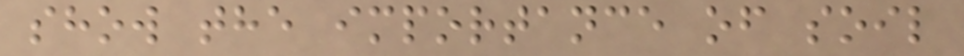show the importance of soil
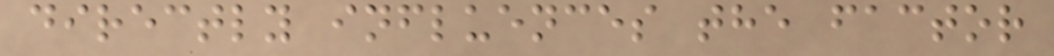directly influences the factor
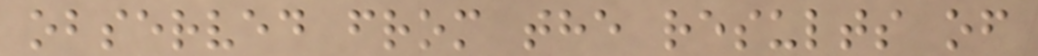observed from the results of
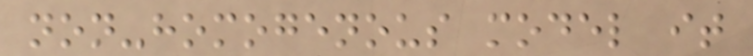non-homogenous model it
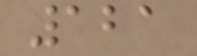121
